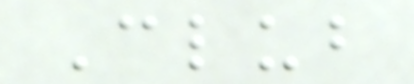Club
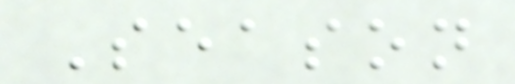Season
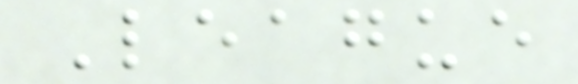League
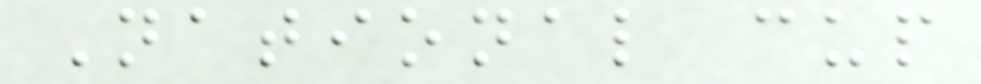National cup
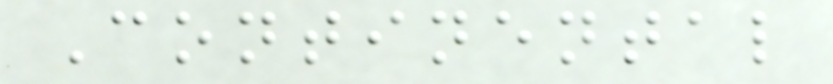Continental
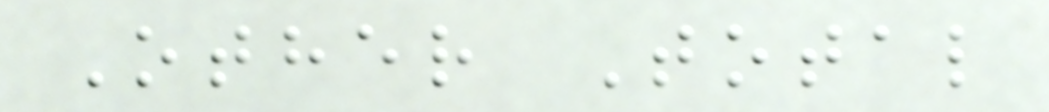Other Total
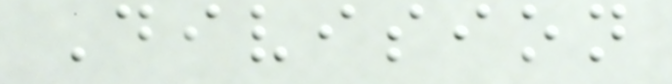Division
